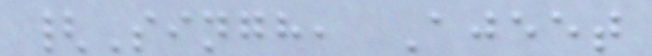{Singh, Ajeet
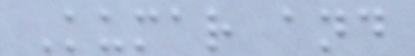Kumar and
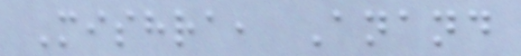Mishra, Anand
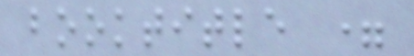booktitle =
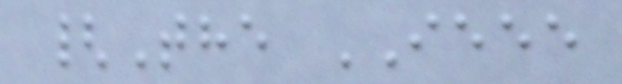{The IEEE
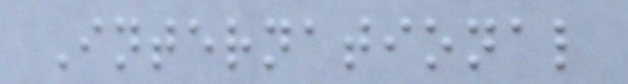International
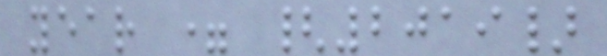year = {2019}
